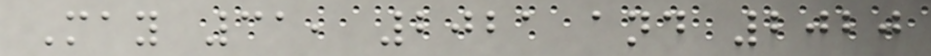May 31, 2021 and 2020
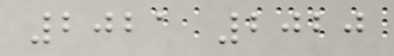2021 2020
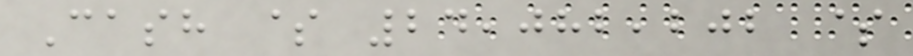Cash $ 24,082,202 $
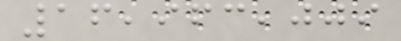16,963,009
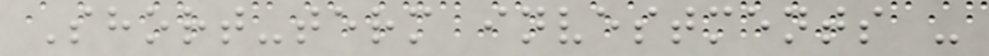Short-term investments -
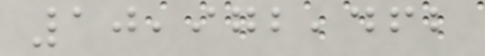10,972,462
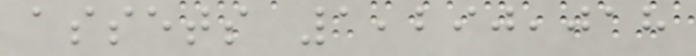assets 1,290,018
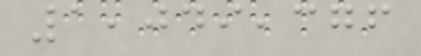1,049,376
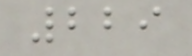229
